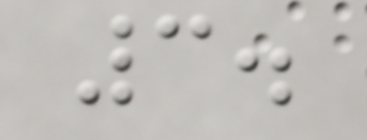3.
